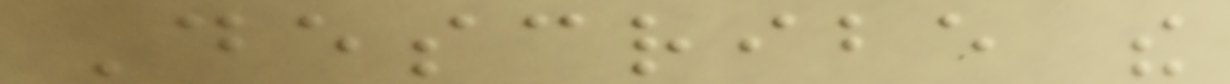Describe the
